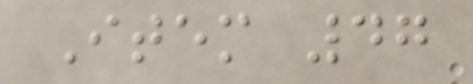Item 47
